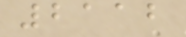2112
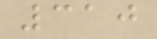310
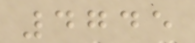4745
